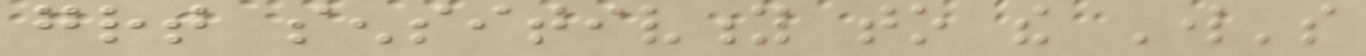great sensitivity to the Lord's
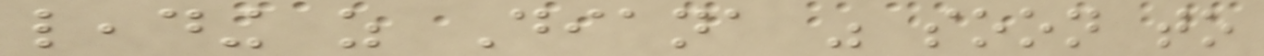leading as Diana was soon to
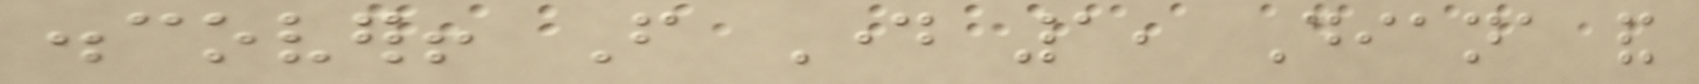discover! From Day 1, Diana and
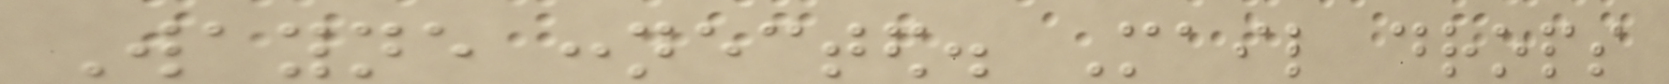Wayne connected. Mail drops
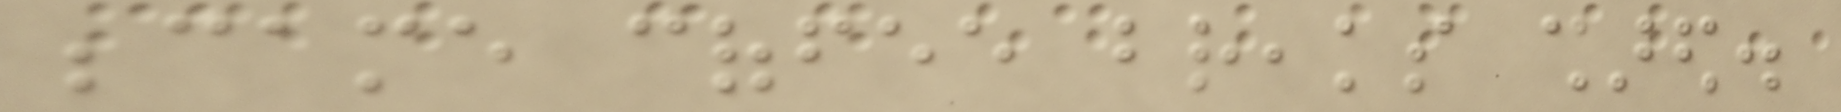became coffee breaks shared.
